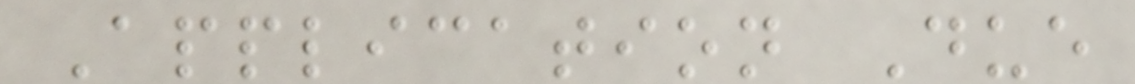Application Due
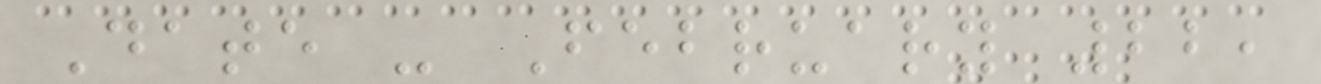Date - February 22,
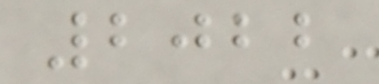2022
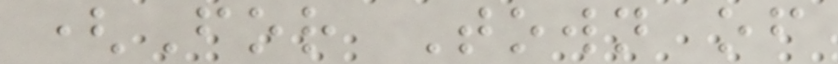(For Town of
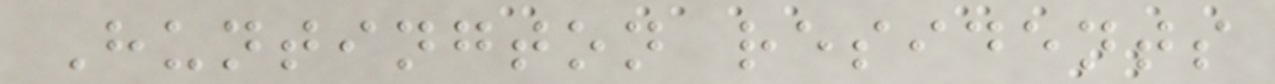Huntington residents
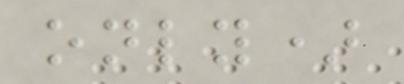only)
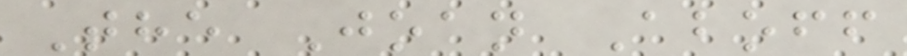The Joan Aboff
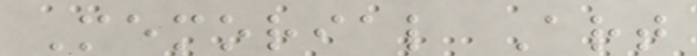Memorial Art
